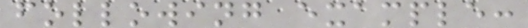following example:
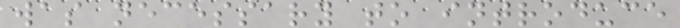was necessary to introduce
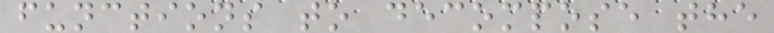functions to decompose the
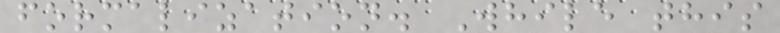formalization. While this
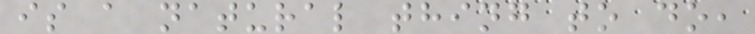is a natural thing to do,
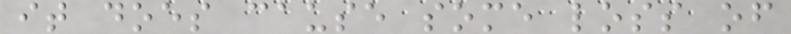it does cause some loss of
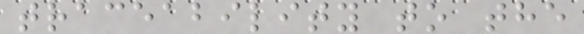traceability to the
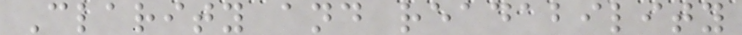Clarity and readability
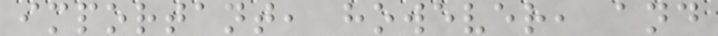important, however, and
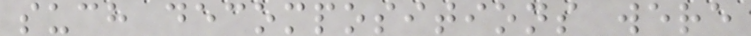such decompositions were
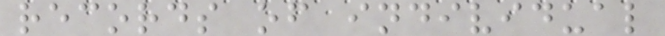records of individual
